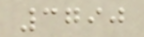3790
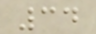34
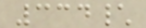334\
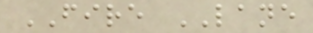FIRE LANE
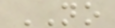NO
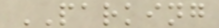PARKING
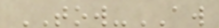TOW-AW
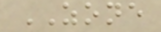ZONE
